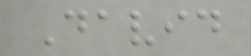David
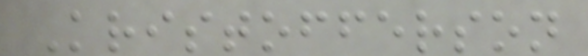Kristofferson
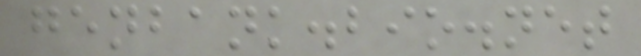genbank.bio.net
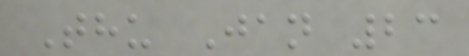Thu Jan 23
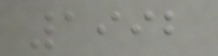1992
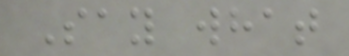Say what
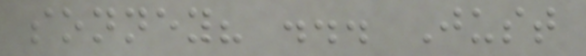sonney? ... Just
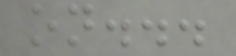on...
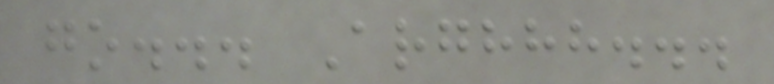go... Arghhh...
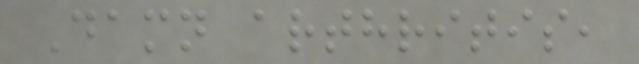Damn arthritis,
